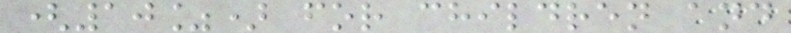(10%) for children and
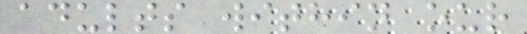adults within our
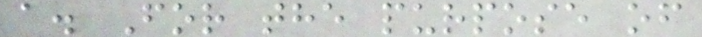a. For the purpose of
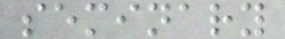seminary
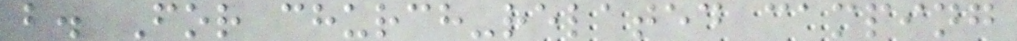b. For church-related camping
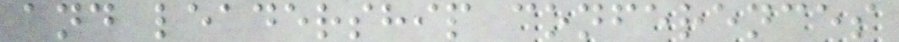and leadership conferences
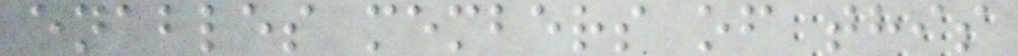enables members of this
